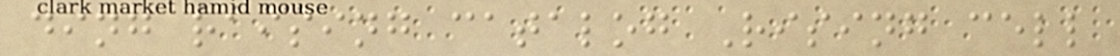ding raising catalog Rising cell
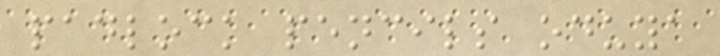padlock pencils oduya
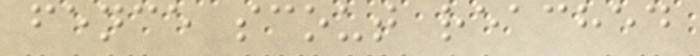fence scout reached
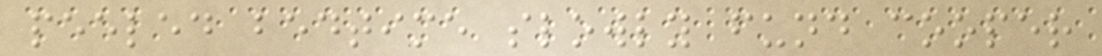peeled bedtime slowly fund cooper
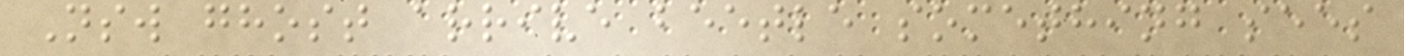Nsw ghost arrive beetle something sees
